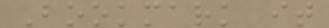Bookmark it
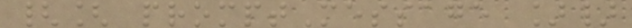{[ promptMessage ]}
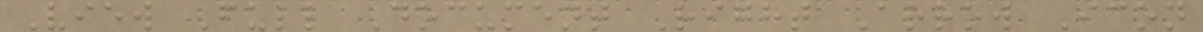View Full Document Right Arrow Icon
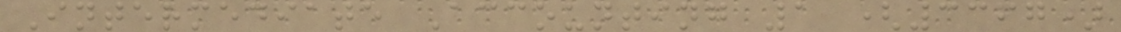Intermediate Accounting 1 (3367)
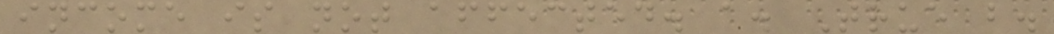income is not affected. a. True b.
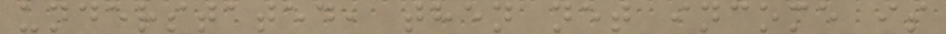understated, then net income is
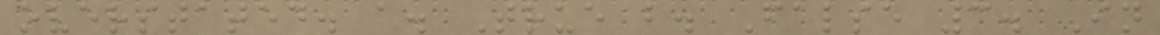overstated. a. True b. False 3. In
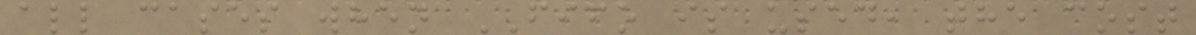all cases when FIFO is used, the cost
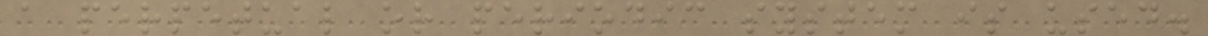a perpetual or periodic system is used.
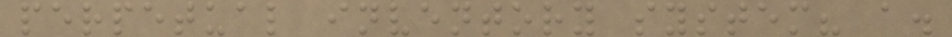perpetual inventory system? a.
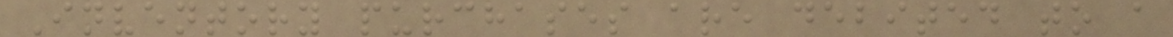Inventory purchases are debited to a
